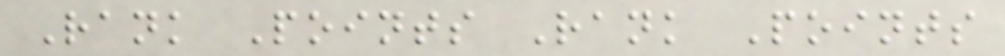Rank Points Rank Points
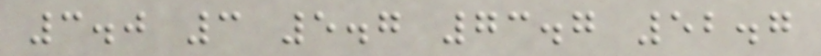3.0 3 5.7 73.7 52.7
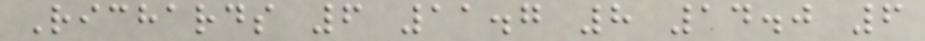Richards 6 11.7 8 14.0 6
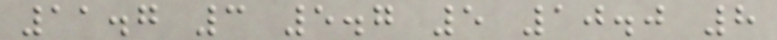11.7 3 5.7 5 10.0 8
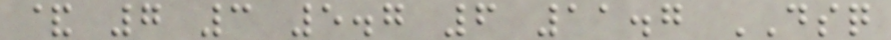& 7 3 5.7 6 11.7 DSQ
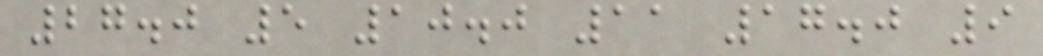27.0 5 10.0 11 17.0 9
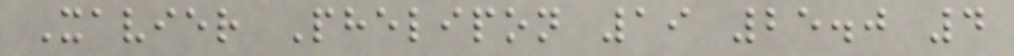Xavier Phelipon 19 25.0 4
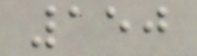150
